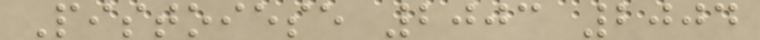Pistoiese 2003 2004
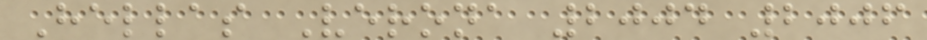Hellas Verona 2004 2006
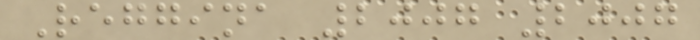Reggina 2007 2007
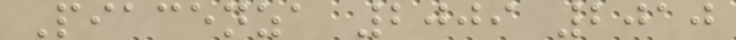Piacenza 2009 2010
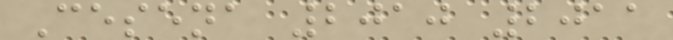Cesena 2010 2011
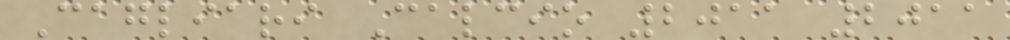Cagliari Calcio 2011 2011
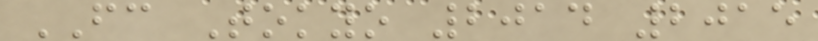FC Tokyo 2014 2015
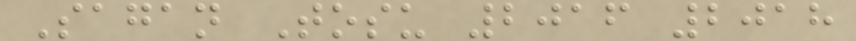Sagan Tosu 2016 2018
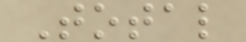Total
